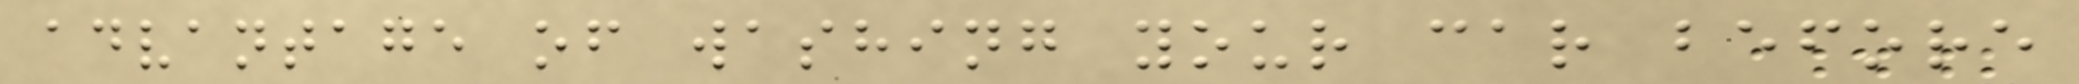advantage of washing your car before
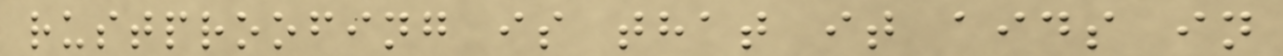rustproofing is that it aids in
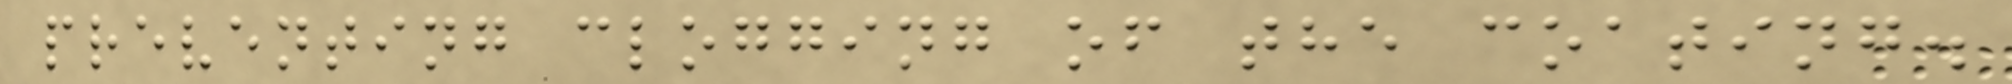preventing clogging of the coating.
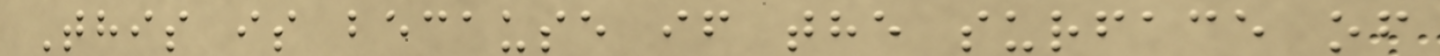This is because if the surface of
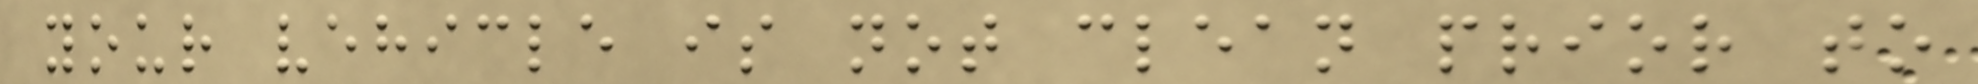your vehicle is not clean prior to
